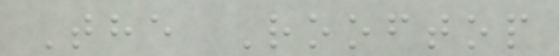The Rooftop
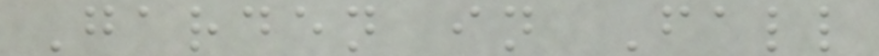Garden in Fall
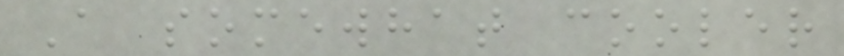A somewhat cooler
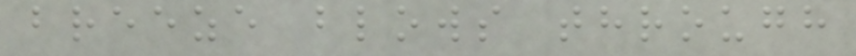breeze blows through
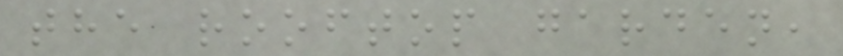the rooftop garden,
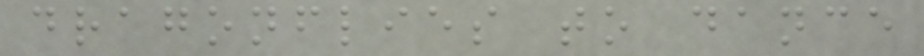dragonflies to dance
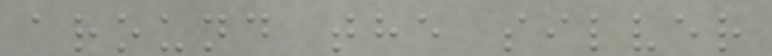around the silver
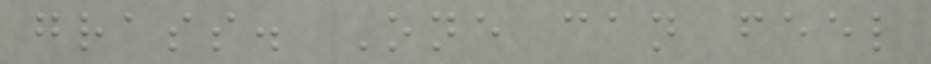grass. One can feel
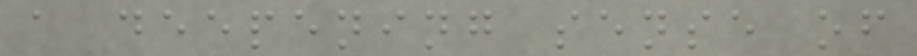a deepening sense of
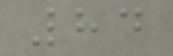84
